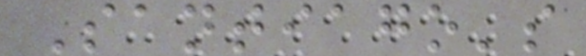Santiago's
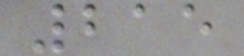215
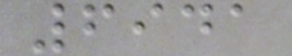6941
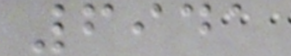6941
